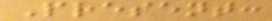Present:
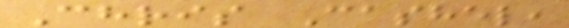Chris Cashel,
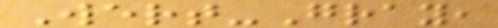Wert-Gray,
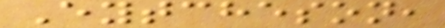Eytcheson,
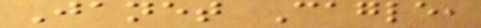Janet Cagle,
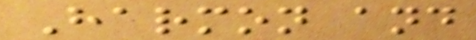Harmon and
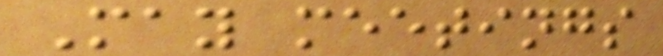May meetings
